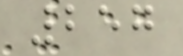257
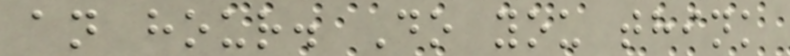an hour. Do you think
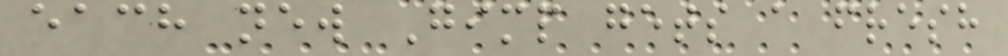each new Gimp gets a fresh
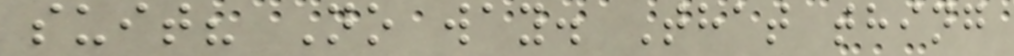suit? No way. That thing
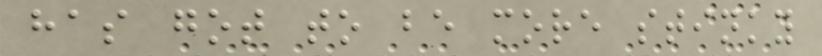has got to be more stinky
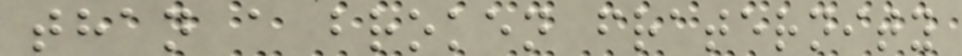than a broken fraternity
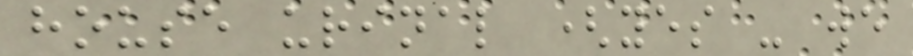house urinal (yes - we
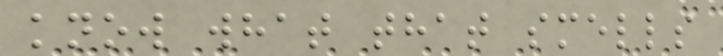know what that smells
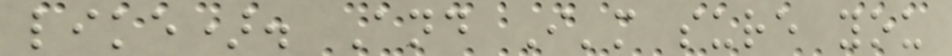like). And I'm sure you
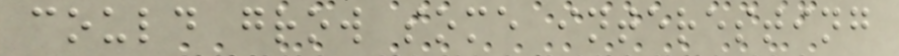could grow some interesting
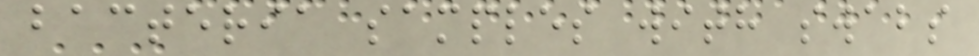bacteria samples with swabs
